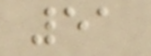51
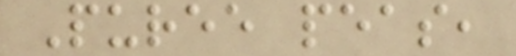Puree peas,
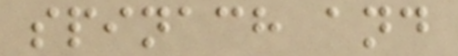spinach and
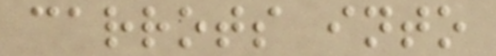carrots into
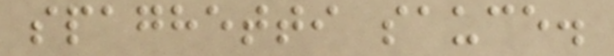spaghetti sauce.
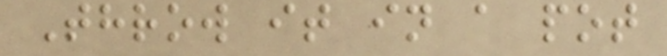Throw it in a pot
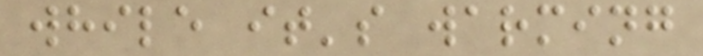while it's warming
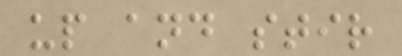up and stir
